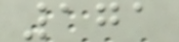171
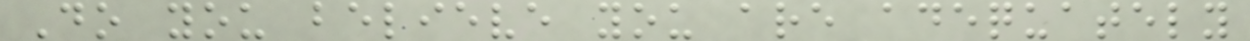Do you believe you are adequately
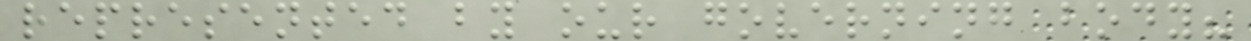represented by our governing body?
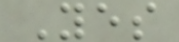Yes
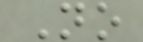No
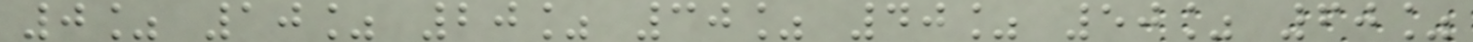0% 10% 20% 30% 40% 50% 60%
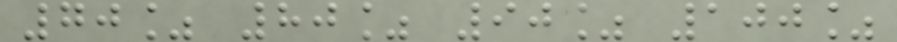70% 80% 90% 100%
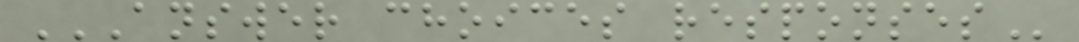ANSWER CHOICES RESPONSES
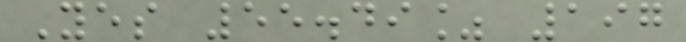Yes 55.49% 197
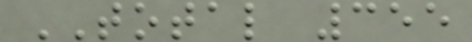TOTAL 355
